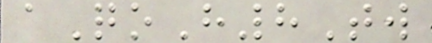aQoH8Tw
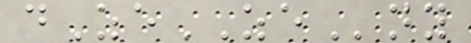dZeZEny
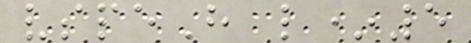vspeH l*5
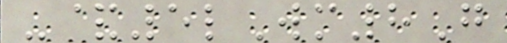-&5lWm8G
